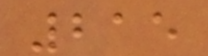215
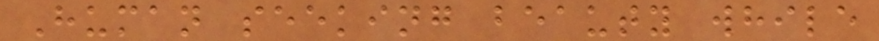Human seeking beauty while
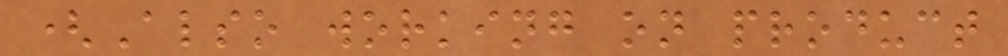(Also working on product
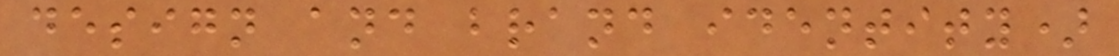design and brand identity)
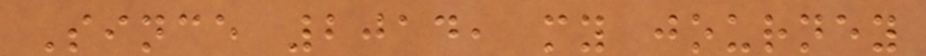Since 2014, my journey
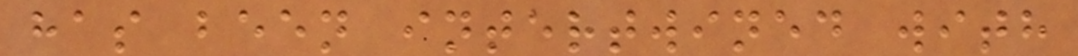has been intertwined with
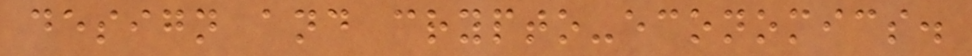design and crypto-economics.
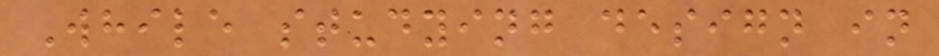While studying design in
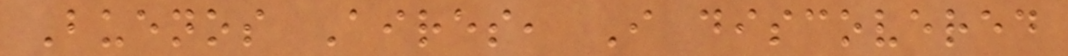Buenos Aires, I discovered
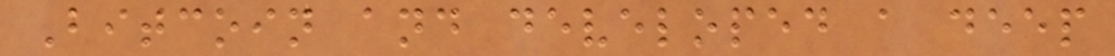Bitcoin and developed a deep
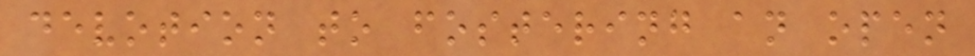devotion to fostering an open
